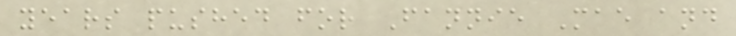years pushed for Fannie Mae and
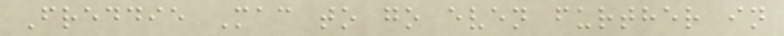Freddie Mac to go even further in
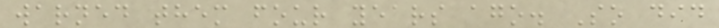warned them four years ago. So did
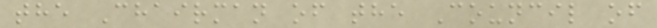the Chairman of the Council of
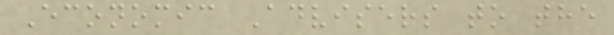Economic Advisers to the
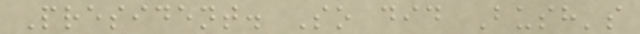President. So did Bush's
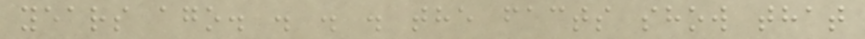years ago. . . . the facts show that
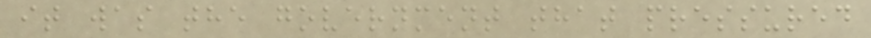it was the government that pressured
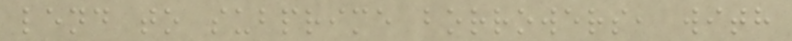lend to subprime borrowers, with
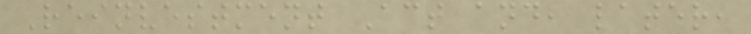Reinvestment Act and, later,
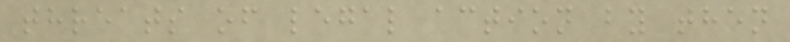threats of legal action by then
